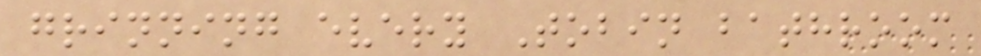grinning every Tobin bathroom
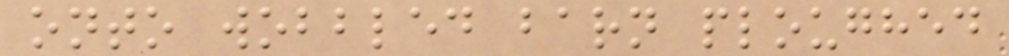onto wobbled barn ploughed
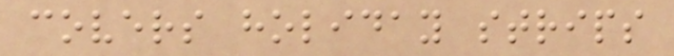covers holiday strips
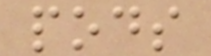pods
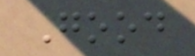Good
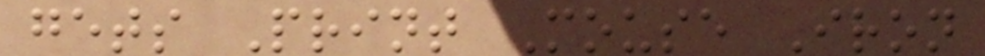gets Print Mouse Iron
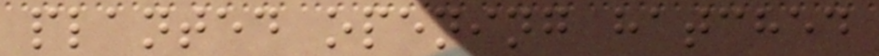planted opening hatched
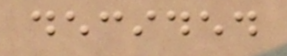decided
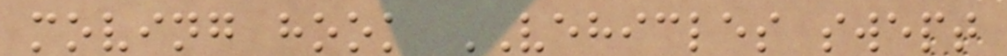moving hook VEHICLES swept
